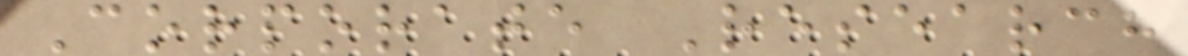Corporate Research
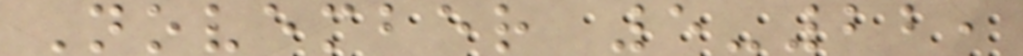November 5-22,
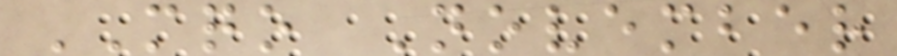MQO November
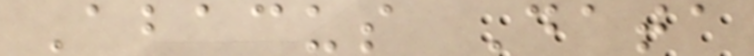Abacus Data
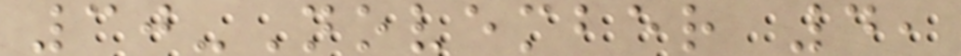30-November 4,
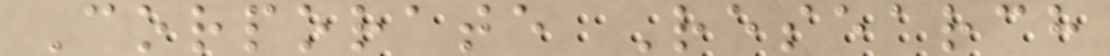Corporate Research
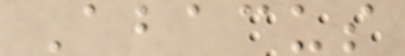Abacus
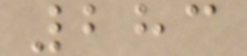283
